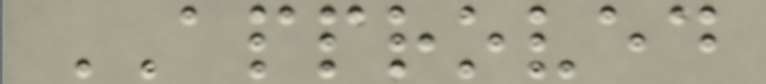APPROVED
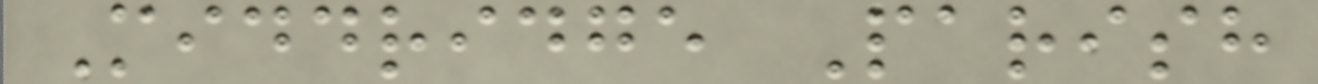Middridge Parish
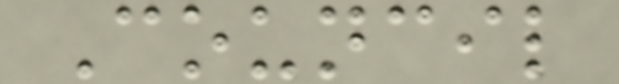Council
